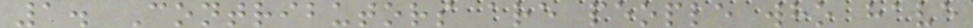1. Contributors are people who have
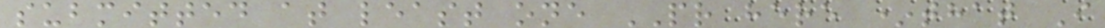submitted at least one PR here *that I
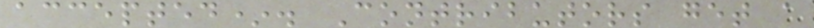accepted*. Contributors get a
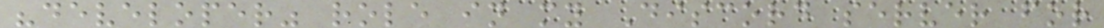"developer" role in my Discord server for
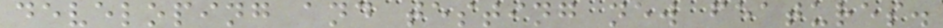developing and testing new features.
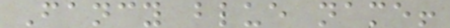Fancy blue name!
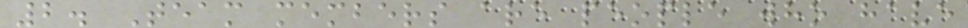2. Team members are people who have
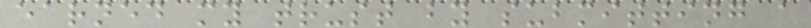earned my trust by submitting a
